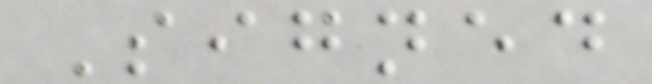Signed
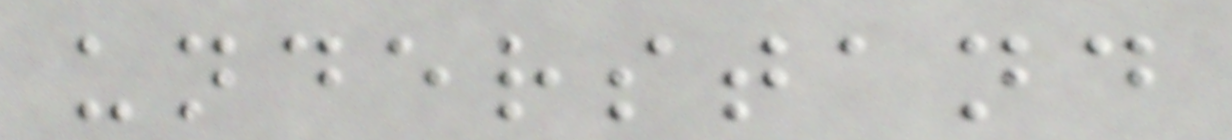understand
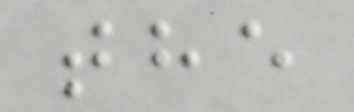the
